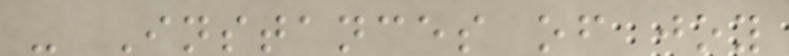- Instances of joy
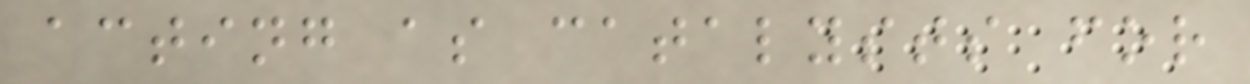acting as catalysts for
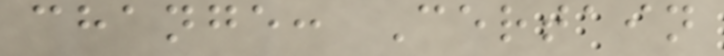change: Certain
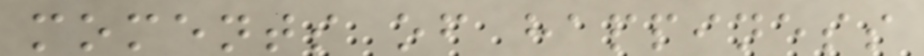moments of happiness
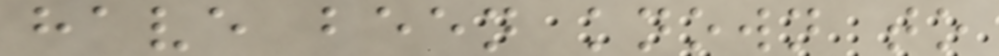have been known to
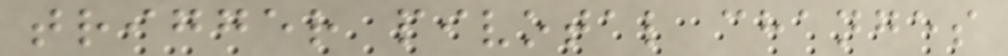trigger pivotal changes
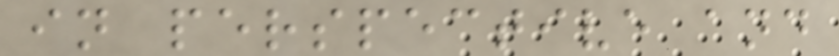in perspective and
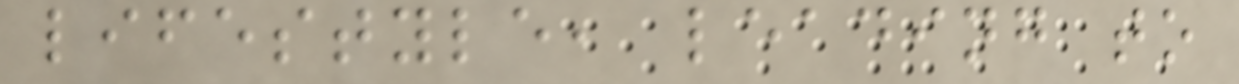lifestyle, leading to
